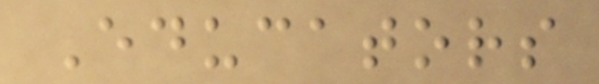Educators
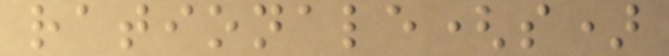rationale(s)
